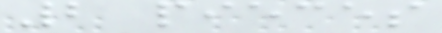2 pieces
